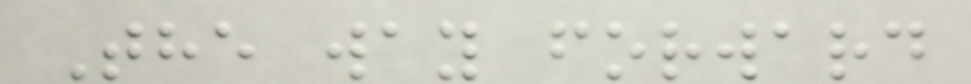The way forward
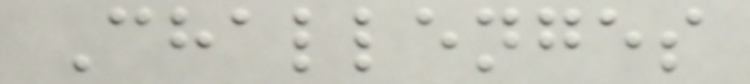Challenges
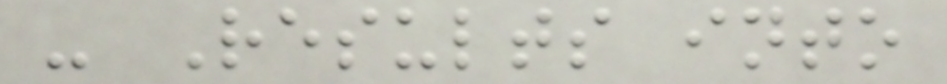- Results into
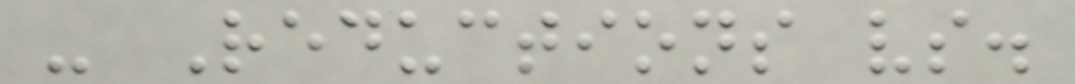- Reductions vs.
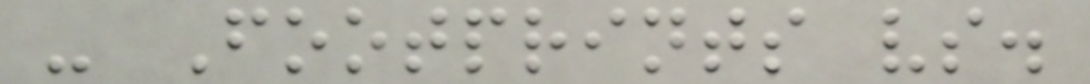- Footprints vs.
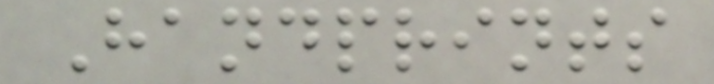Handprints
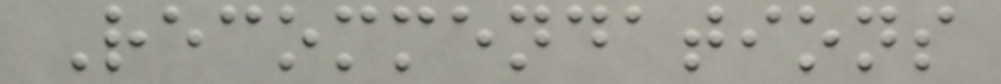Recommendations
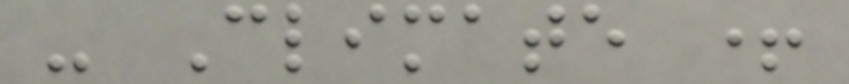- Climate +
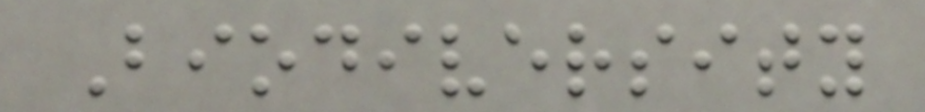Biodiversity
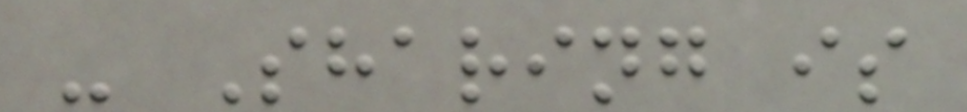- Sharing is
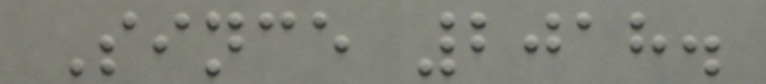Since 2018.
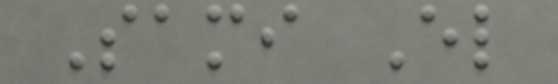Sami El
